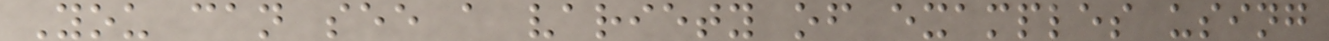You can see a variety of examples using
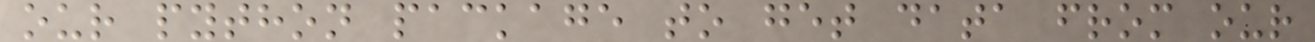our python package to get data from our
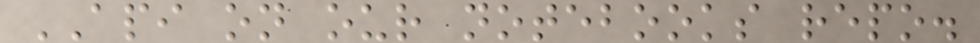API on our notebooks repo.
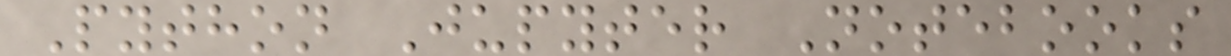Python Jupyter Notebooks
